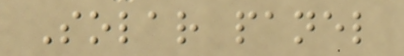Solar panel
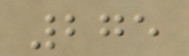275
